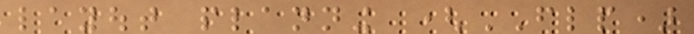layout planning (FLP)
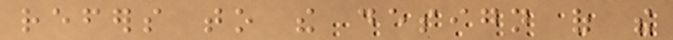refers to the design of the
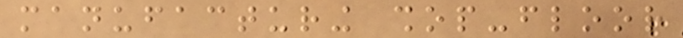manufacturing shop-floor
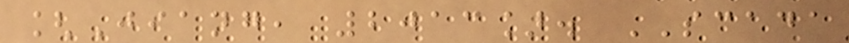[Jiang, 2013]. SCADA
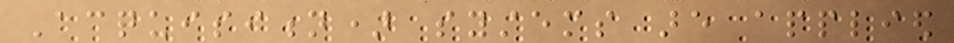Acquisition) systems are applied
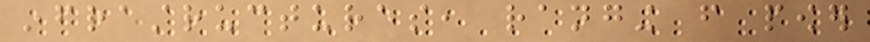infrastructures, ranging from power
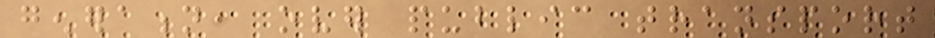generation, over public transport
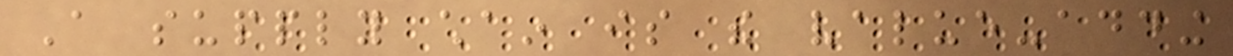A supply chain is the value-adding
